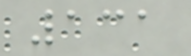131
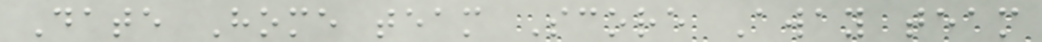Date Home team Score Away team
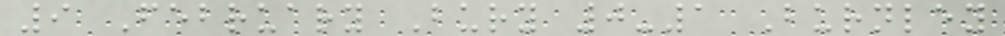9 February Bury 0-1 Burnley
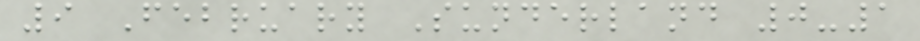9 February Sunderland 0-1
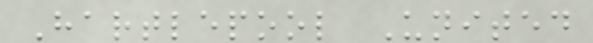Hartlepool United
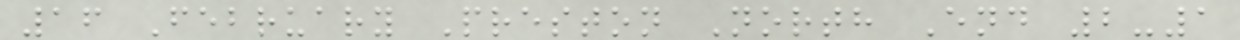16 February Preston North End 2-1
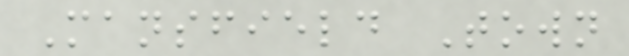Mansfield Town
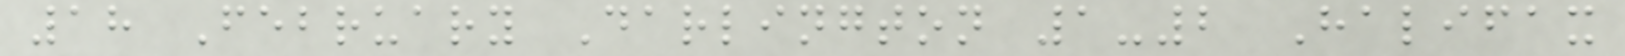18 February Darlington 1-2 Halifax
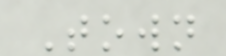Town
